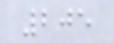205
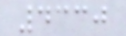4330
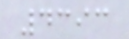4393
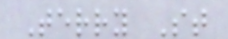Terry St
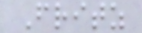Fritz
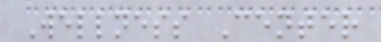Wellness Center
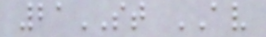21ST AV
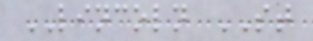LINCOLN ST
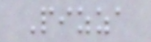Pizza
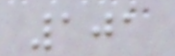101
